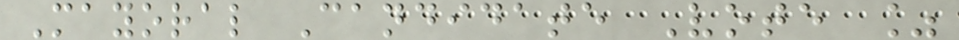Mayoral Candidate Vote %
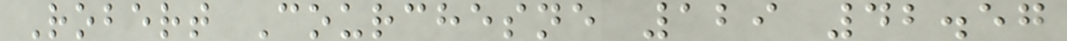Robert Courchesne 129 42.57
